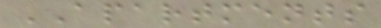APARTMENTS
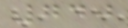740
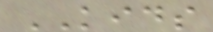KIDS
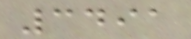3491
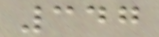347
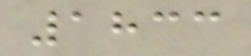1833
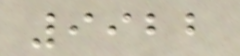9922
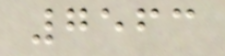7563
